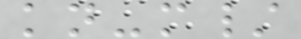kn-m/
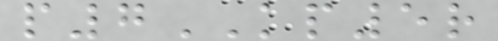p7KP5r
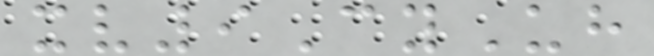xv9CyUh
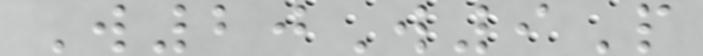W20W9P
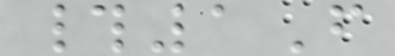#1F
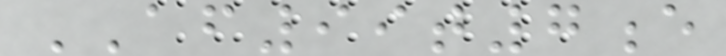AF99t7e
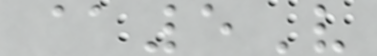@5V
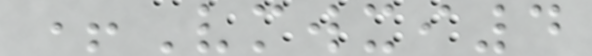+Vmwxi4
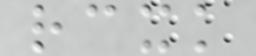rcxk
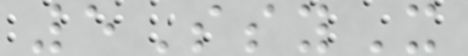5SsyX
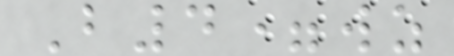B4=wz
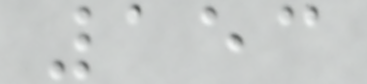153
